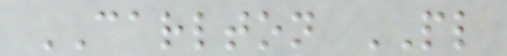CARLTON PL
